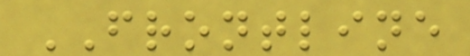FRONTLINE
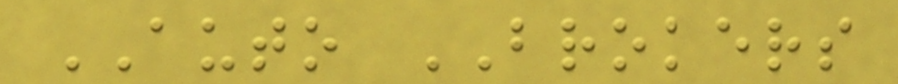AUTO BROKERS
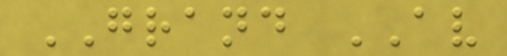GRAND AV
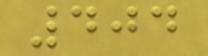404
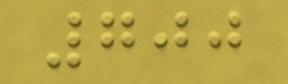700
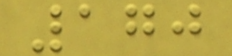170
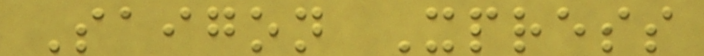Saigon Xpress
